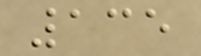135
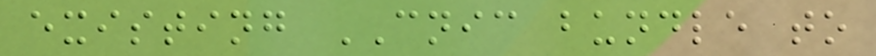existing CNIC bundle to
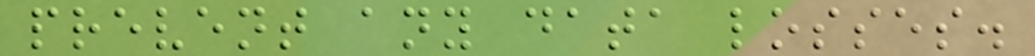prevent any data losses.
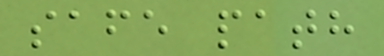safe path
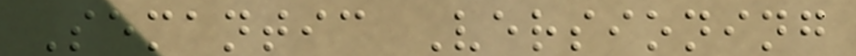Semantic Versioning
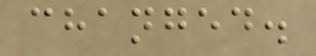changed.
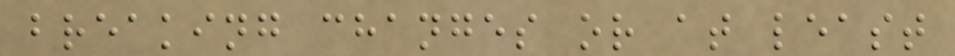breaking changes or at least
